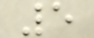5
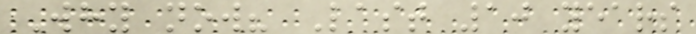Why now? Last 10 years
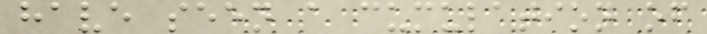have seen a cumulation of
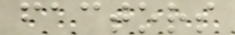factors
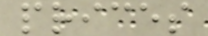prices
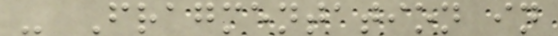- Fragmentation in
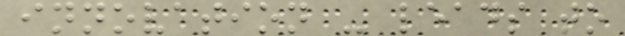innovation - leads to
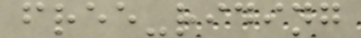free-riding
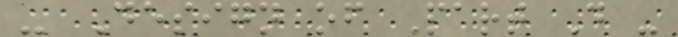- Design of Part D -
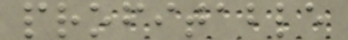profitable
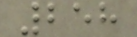258
